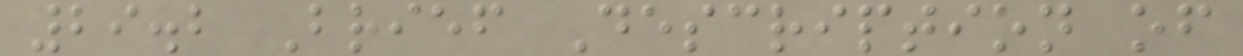29.2 Brief Description of
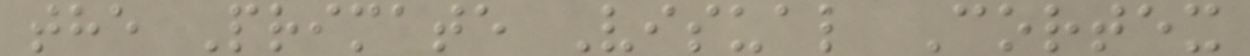the Primate Visual Cortex
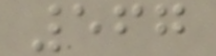567
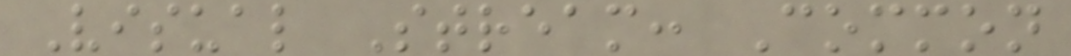Visual Stream: Common
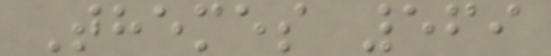Themes 569
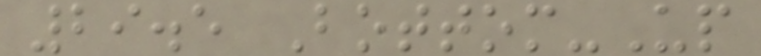29.5 Bottom-Up
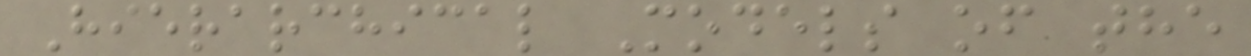Hierarchical Models of the
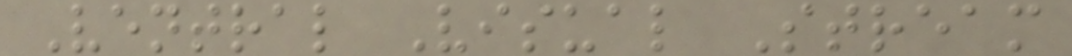Ventral Visual Stream
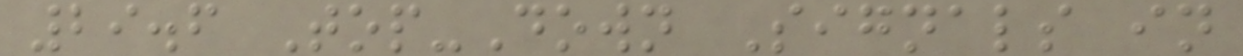29.6 Top-Down Signals in
